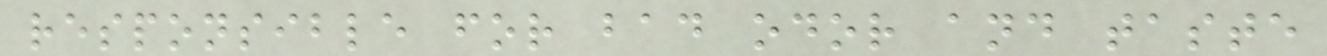responsible for bad odor and taste
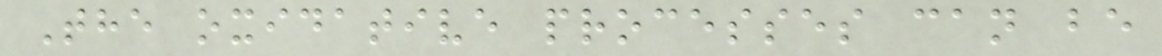The oxidative processes can be
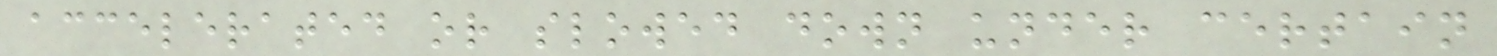accelerated or slowed down under certain
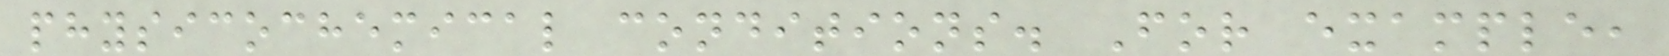physicochemical conditions. For example,
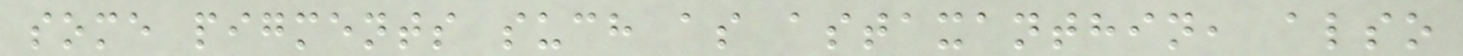some pigments such as astaxanthin, also
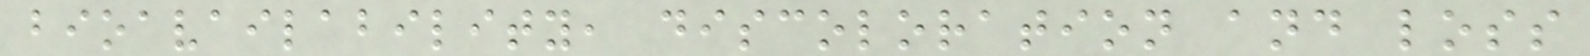bioavailability, discoloration and loss
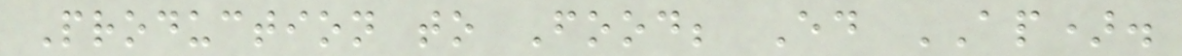Production to Food; Ed AP).
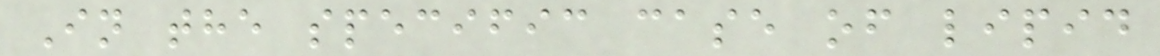In the specific case of lipid
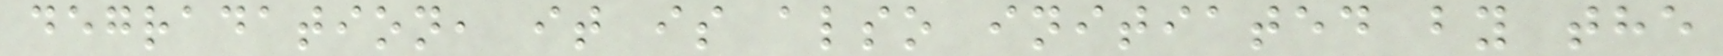degradation, it is also initiated by the
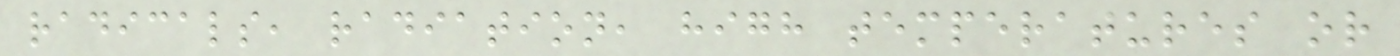radicals, radiation, high temperatures or
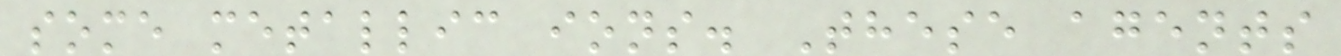some metallic ions. These agents
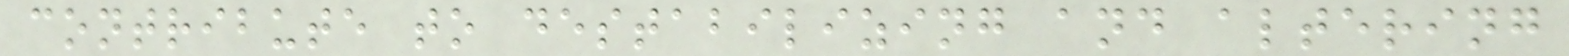contribute to destabilizing and altering
